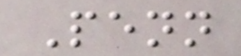Penn
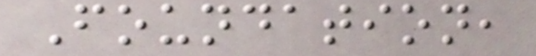Foundation,
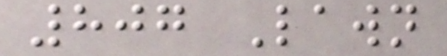807 Lawn
